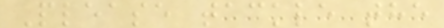Please tackle the
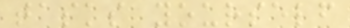tasks yourself
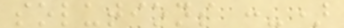solutions :-)
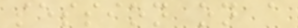session on a
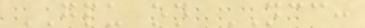GPU on NCC:
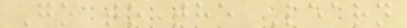Go to the Learn
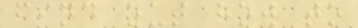find out how to
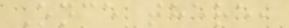Once there,
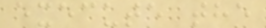execute the
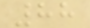88
